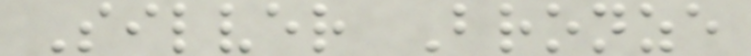Silver Bronze
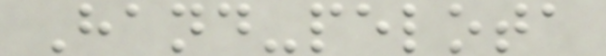Hand-pelota
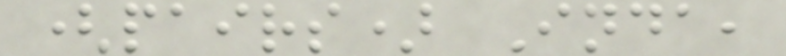(pairs) Inda,
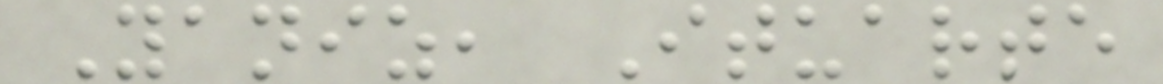Yaniz, Ituarte
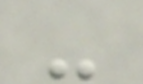-
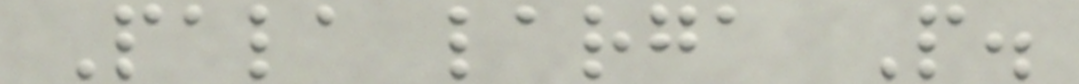Pala larga P.
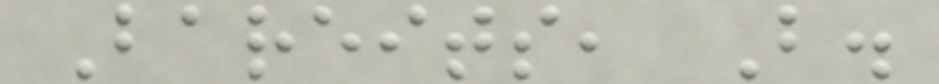Bareits, B.
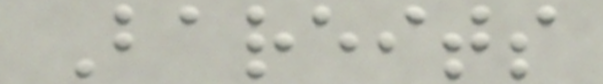Bareits
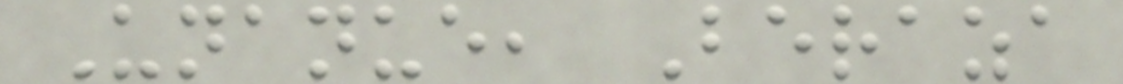Unanue, Beraza
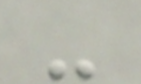-
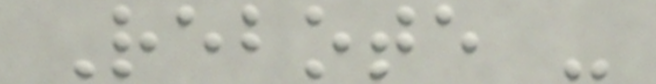Rebote -
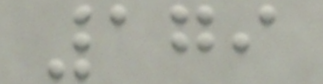179
